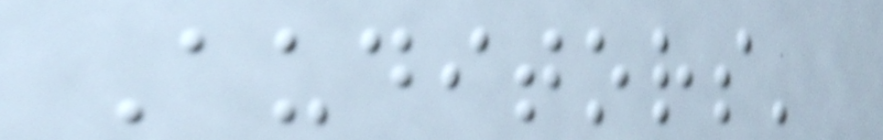Auditors'
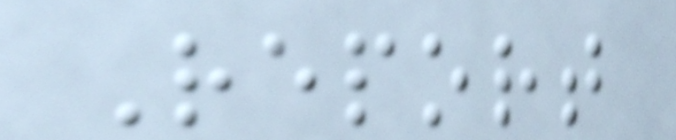Report
